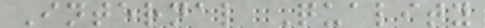Internal Quality
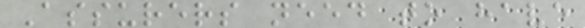Assurers need to have
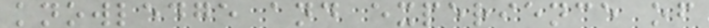knowledge and experience of
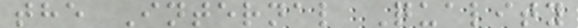the Internal Quality
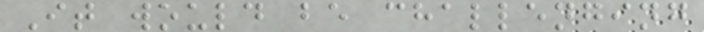It would be challenging
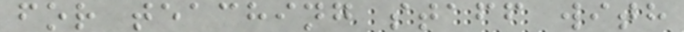for teaching staff with
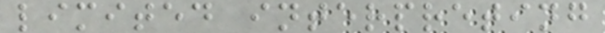limited interpreting
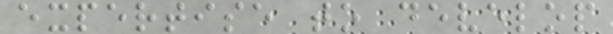expertise to develop
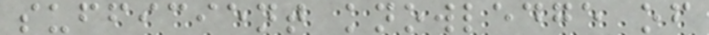sufficient knowledge of
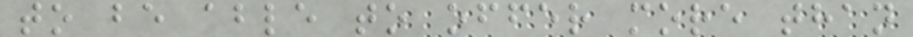to be able to offer more than
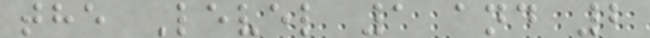the Level 1 and 2
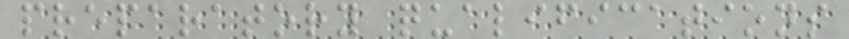preparatory qualifications
